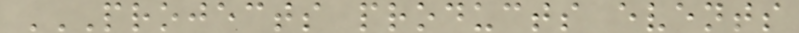PROJECTS PRODUCTS EVENTS
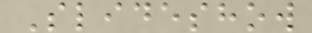Slideshow
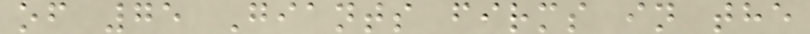of 75 Giants firms in the
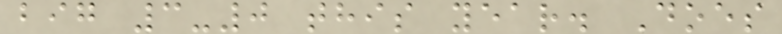big 3-0 this year. Does
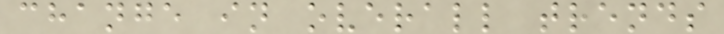change in overall trends
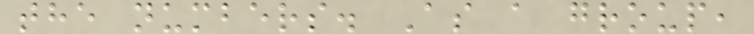the numbers. As a group,
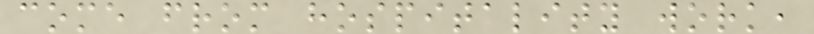come from hospitality work,
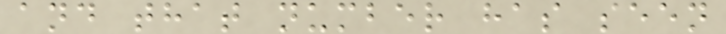and that number has seen
